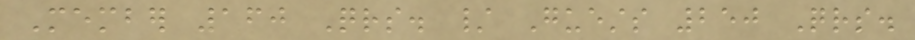Member 160 Qrs. / Guests 250 Qrs.
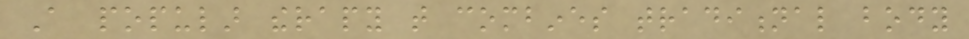A popular therapy that combines traditional body
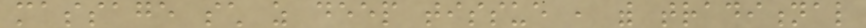massage such as deep tissue , with traditional
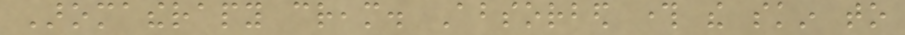Aromatherapy cream. Absorbed through the skin to
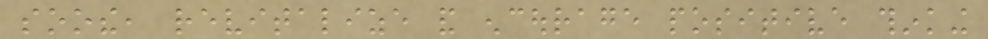soothe, revitalize and encourage positive thinking
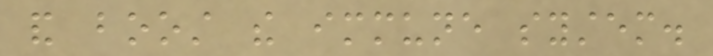and boost the immune system.
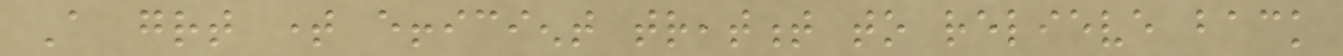A great time efficient treatment to relieve back
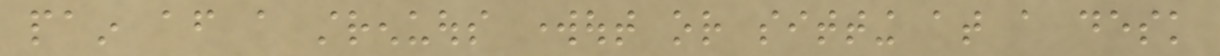pain after a strenuous workout or sitting at a desk
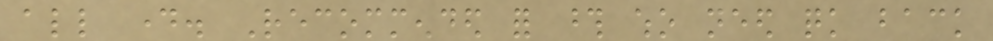all day. Recommended for those who need quick back
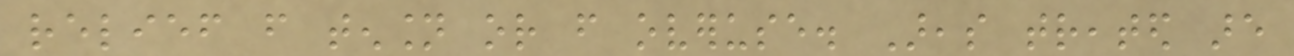relief from tension or from overuse. Areas treated are
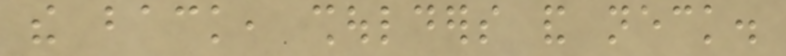the back, shoulders and neck.
